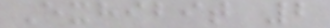Exhibit 2
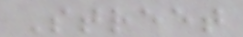Street
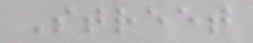Street
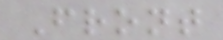Front
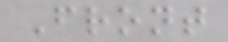Front
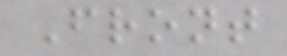Front
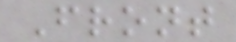Front
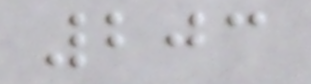203
